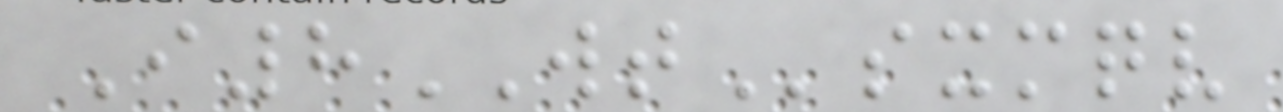I8WTsxmqv
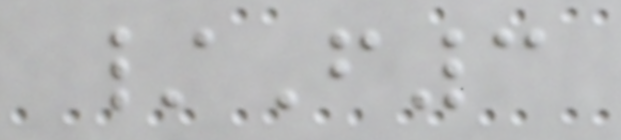/F3
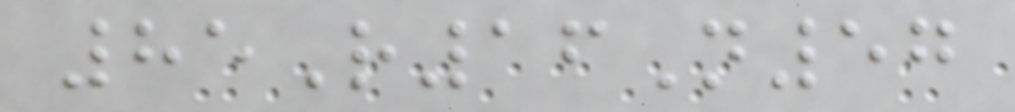85R16N57
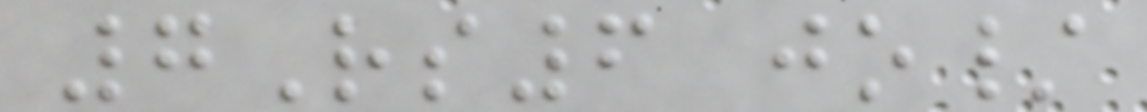7Rs6 jo/
